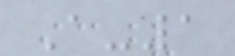A-1
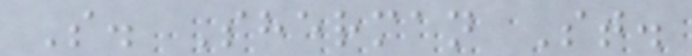S. Sherman St.
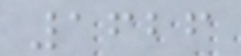1626
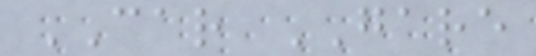CAR GARE
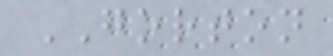GORTON
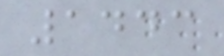1443
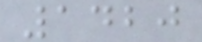1420
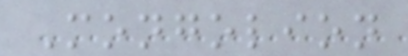Mongolion
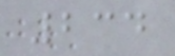234
